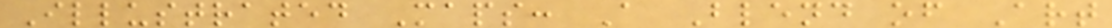Illustrated Maps: A Blend of Art
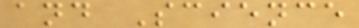and Science
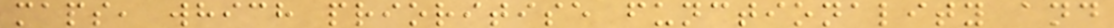maps, which prioritise functionality and
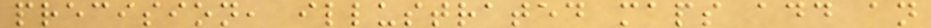precision, illustrated maps add an
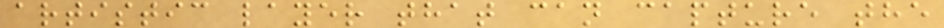artistic layer that can capture the
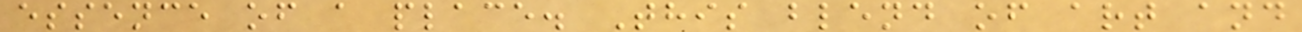essence of a place. This blend of art and
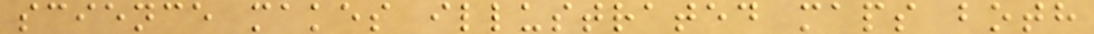science makes illustrated maps both
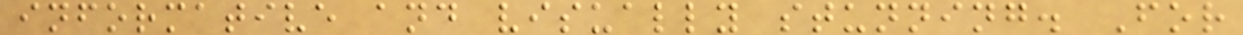informative and visually stunning. For
